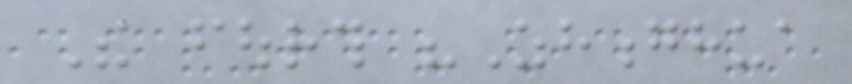The fourth "Zhonghua
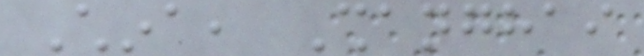China, Shanghai
